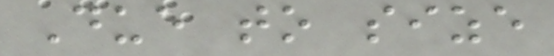Due to size
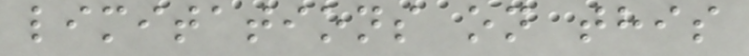limitations on this
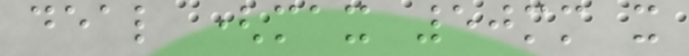deal (max 50mm x
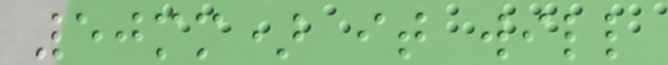50mm) it will
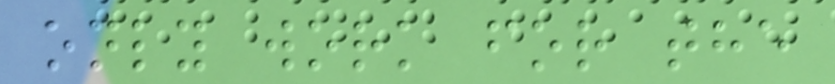only work for the
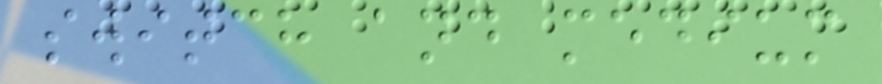switch and medium
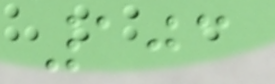103
